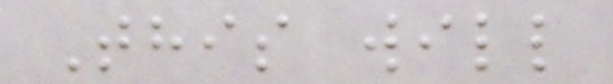This will
